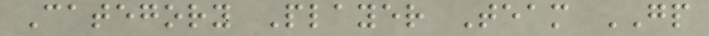Category Player Team GP
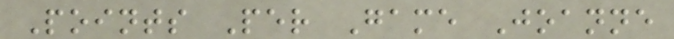Points Per Game Joanne
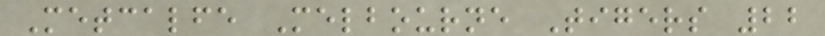Metcalfe Melbourne Tigers 22
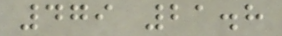479 21.8
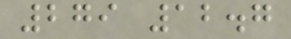279 12.7
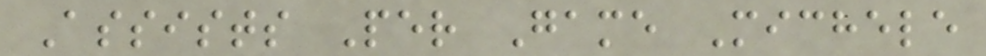Assists Per Game Michele
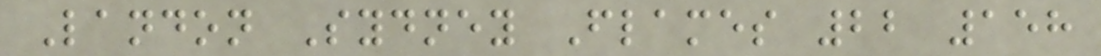Landon Sydney Flames 22 158
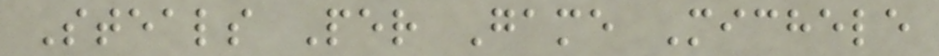Steals Per Game Michele
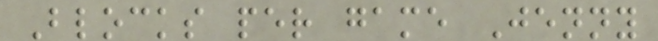Blocks per game Jenny
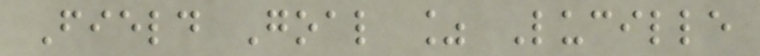Field Goal % Lucille
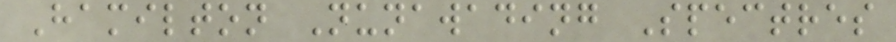Hamilton Nunawading Spectres
